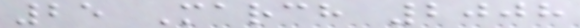25 March 2008
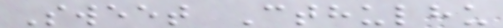Sweet Cthulhu
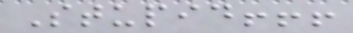Stupid!!!
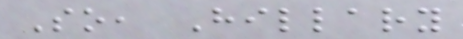So, Hillary
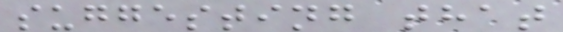suggesting that
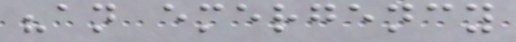"an emergency
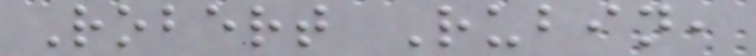Robert Rubin,
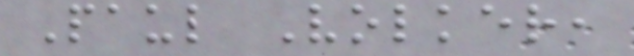Paul Volker,
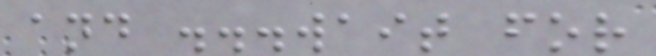and ...wait for
